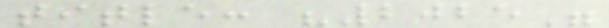title: "2025"
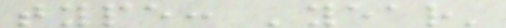type: 'year'
